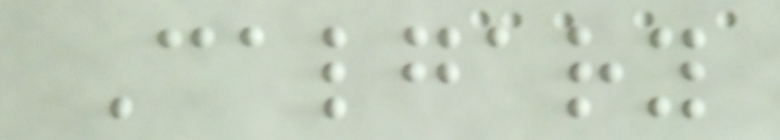Calgary
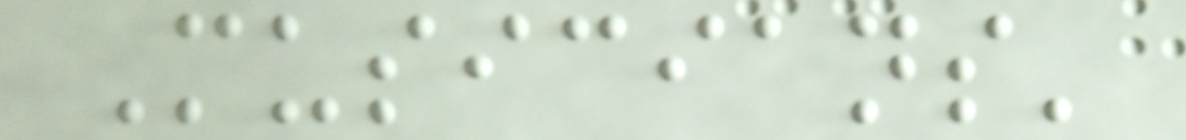Musicians'
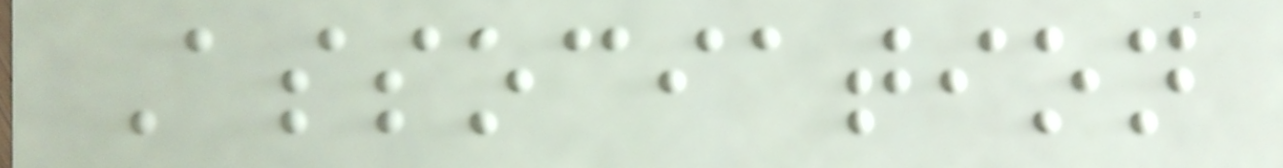Association
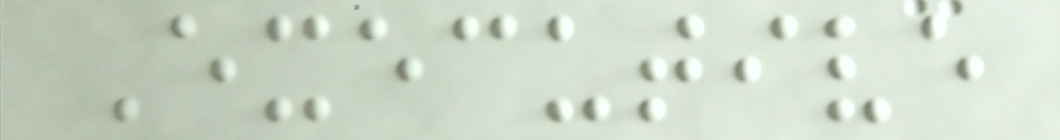Executive
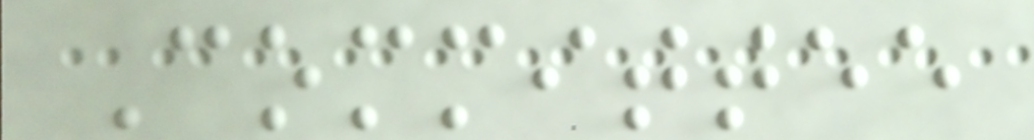Committee
